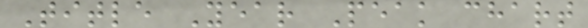Title Year Peak chart
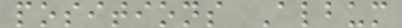positions Album
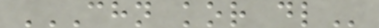CHN KOR DL
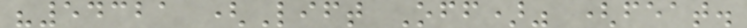"54321 (Lift Off)" (feat.
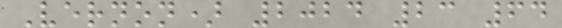Vernon) 2024 23 64
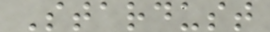Stardust
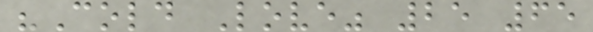"Cold Love" 25 65
